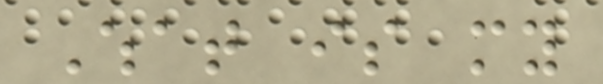What is my
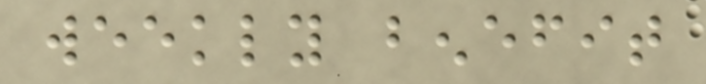weekly benefit
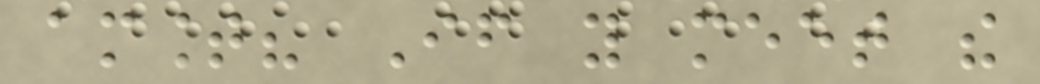amount? If you meet the
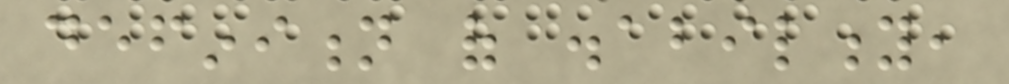definition of disability,
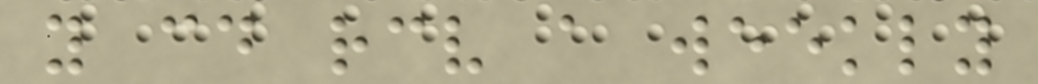you could receive a weekly
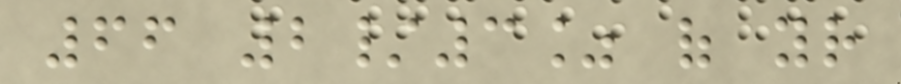66 2/3% of your
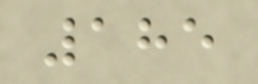185
